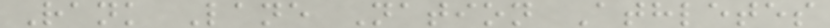Rank Lane Nation Athletes
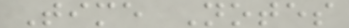Time Notes
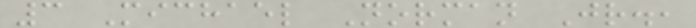3 Michael Norman Jr.,
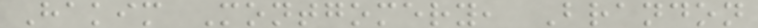Hakim Montgomery, Brandon
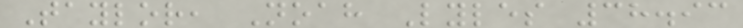Taylor, Noah Lyles 38.93
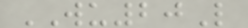WU20L
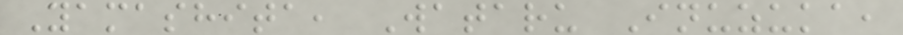Yamashita, Wataru Inuzuka,
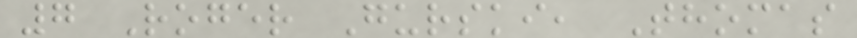7 Roger Gurski, Thomas
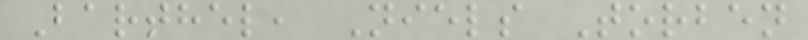Barthel, Niels Torben
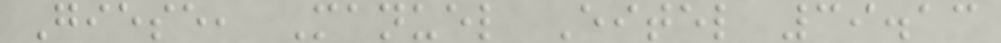Giese, Manuel Eitel 39.13
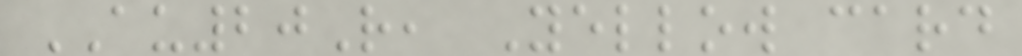AU20R, Yellow card
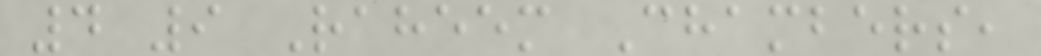4 9 Raheem Chambers,
